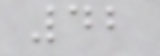42
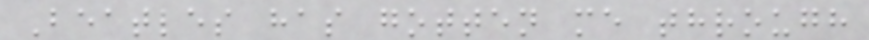Beatles has gotten me through
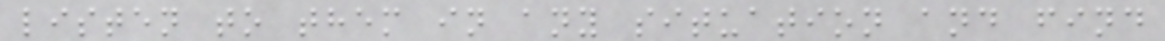listen to them in any situation and find
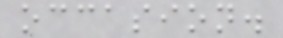occasion.
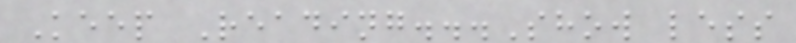Keep Reading...Show less
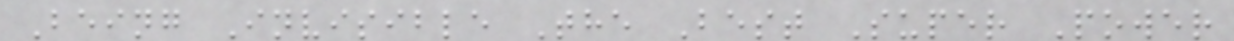Being Invisible The Best Super Power
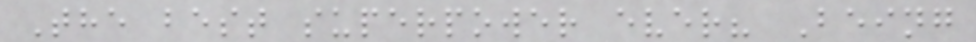The best superpower ever? Being
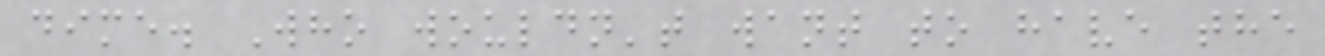dime. Who wouldn't want to have the
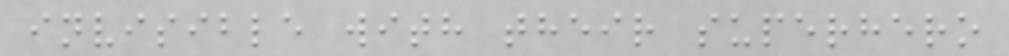invisible with their superhero
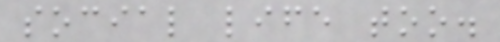social life too.
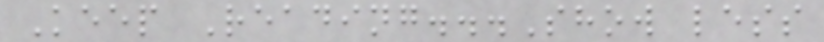Keep Reading...Show less
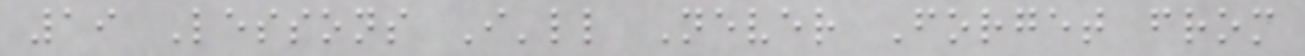19 Lessons I'll Never Forget from
